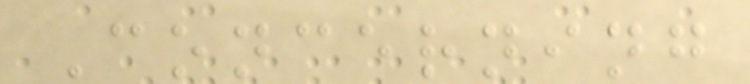Concerning
